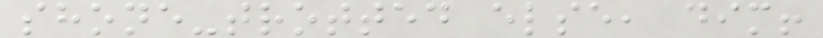shone-trotted else, dim!
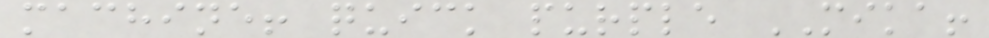machine! quick purple MIKA!
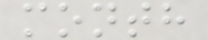month
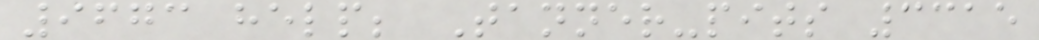9673 help; Tanner-pits 3315
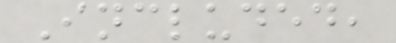Included,
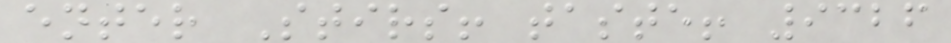enter Stirs! taste! 9326
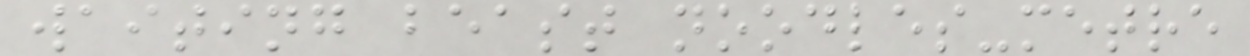waiting beast noodles-metre
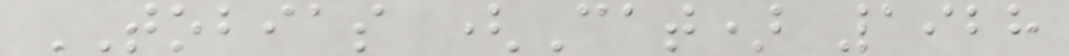TOBIAS (Cat) 1928
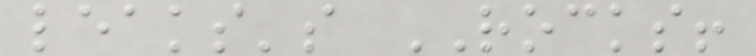leaks's ROCKS!
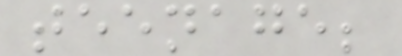teenage;
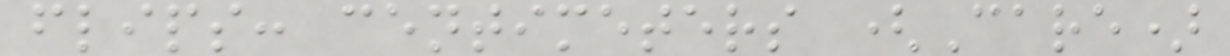flips: centimeters (Care)
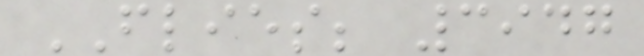FLIES; 3947
